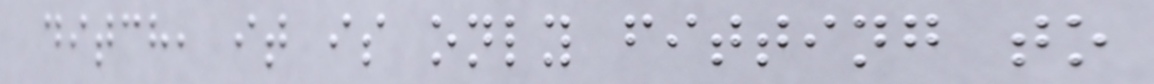ditch, it is only fitting to
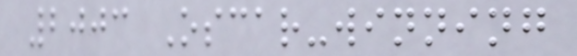2003 Oscar-winning
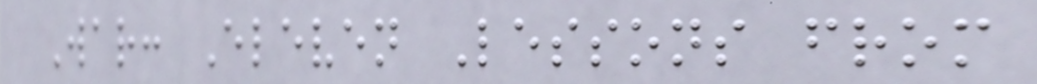War: Eleven Lessons from
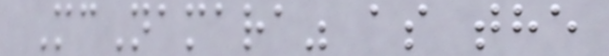McNamara" as the
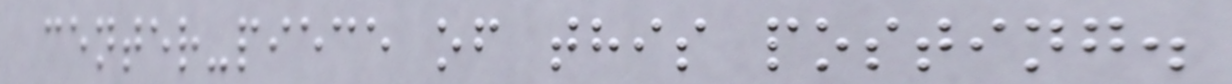center-piece of this posting.
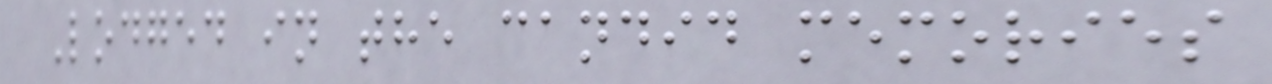Lodged in the candid memories
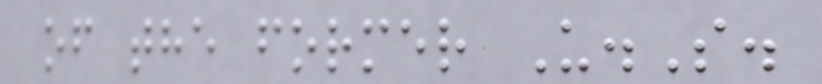of the former U.S.
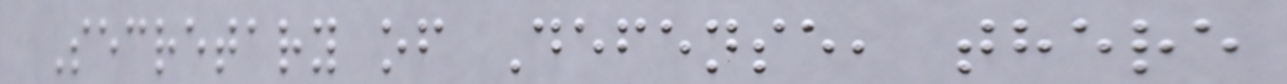Secretary of Defense, there
